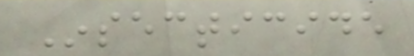Insecticide
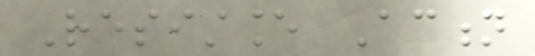Resistance Action
